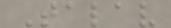Talav
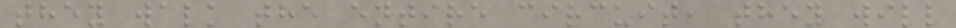they walk the entire circuit, they will
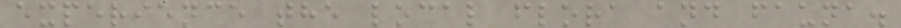experience the local flora and fauna.
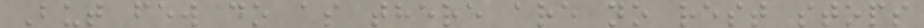But few do as there are no rest stops
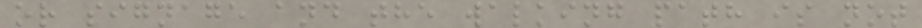or signage and the walking path is not
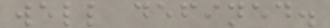well defined.
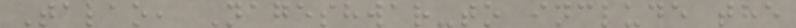Talao, Nageshwar-to include the
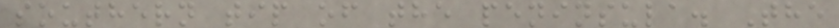southern tip of the peninsula. The
